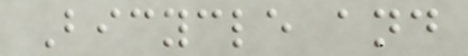Bicycle and
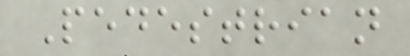Pedestrian
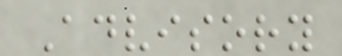Advisory
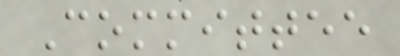Committee
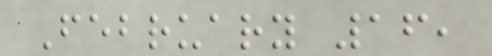February 16,
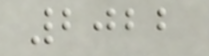2022
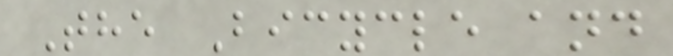The Bicycle and
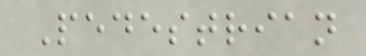Pedestrian
